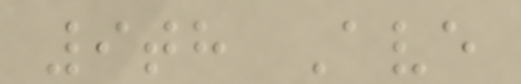9th Ave
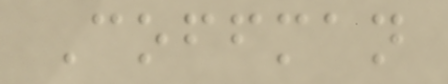Coffman
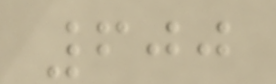600
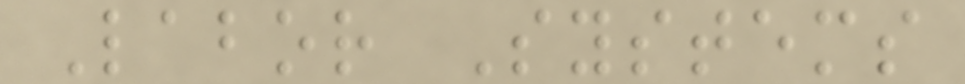Labor Systems
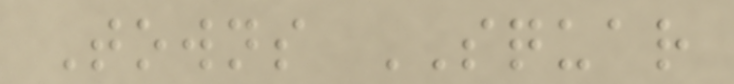Towns SQUAR
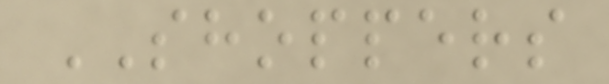SHOPPERS
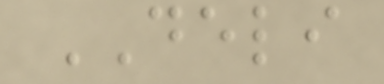DELI
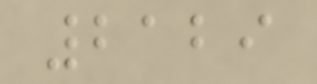2129
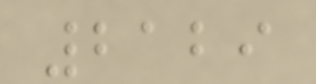2129
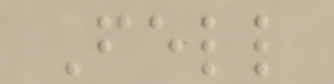Fell
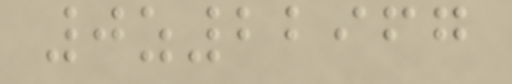0z22967
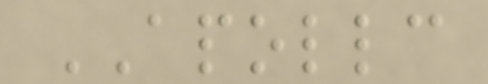APOLLC
